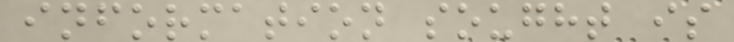information sought is
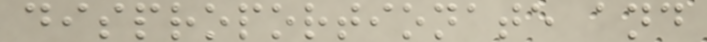disproportionate and
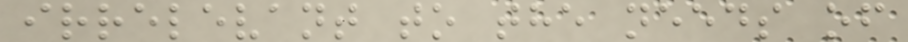irrelevant to the needs of
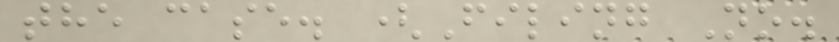the case. (Filing No.
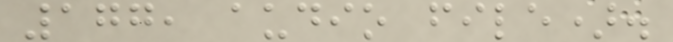177, audio file).
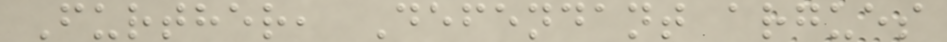Further, Defendant argues
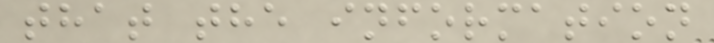that the information
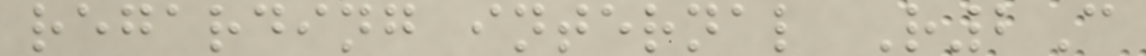regarding internal R2C
